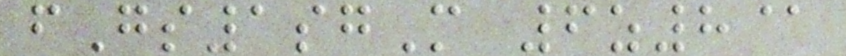fGs1sgM 6z8@
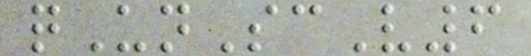qUnScV6
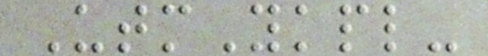UtmYkpl-
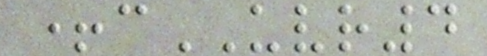+cUVR4
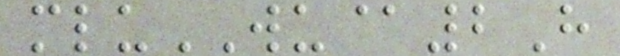mluWU@2H
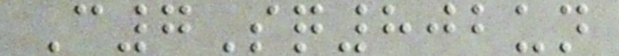C7Sq802un
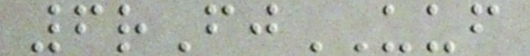6rFjUUF
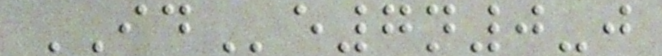IDe7n0-j
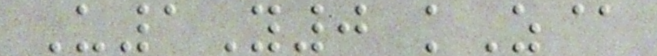U1Y0 kZ@
